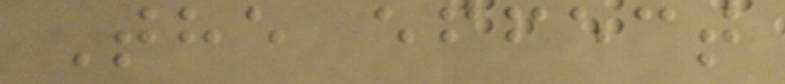The effect
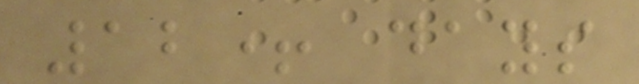12+ days
